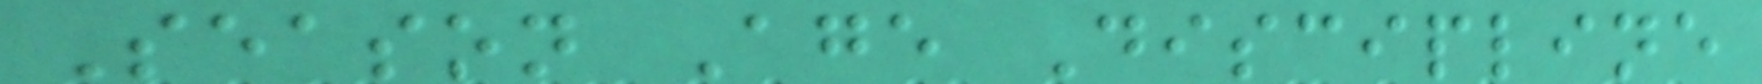Season Age Discipline
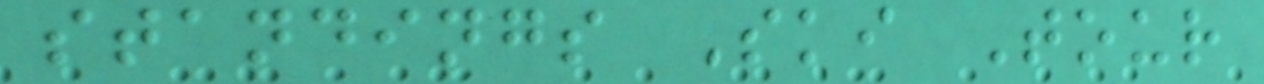standings Ski Tour
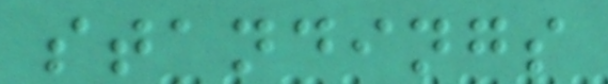standings
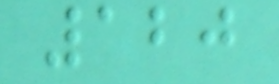120
